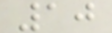10
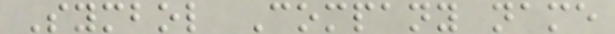Symbol Company name
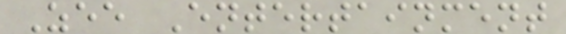Zee Entertainment
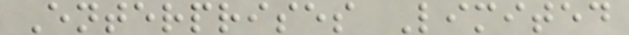Enterprises Limited
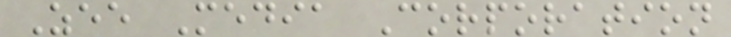Zee Media Corporation
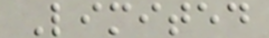Limited
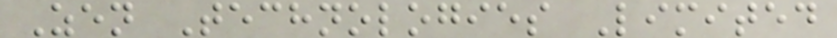Zen Technologies Limited
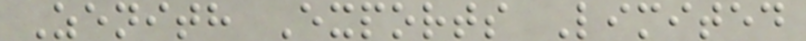Zenith Exports Limited
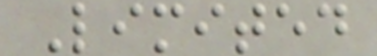Limited
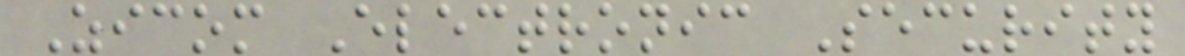Zicom Electronic Security
